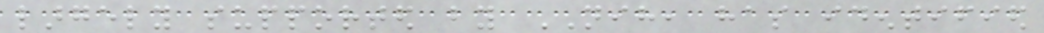largely supported by NIH, has identified
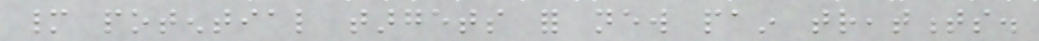many potential targets for new pain treatments.
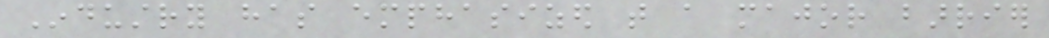Industry has emphasized that a major barrier
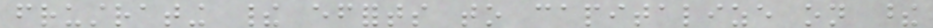frustrating their efforts to capitalize on these
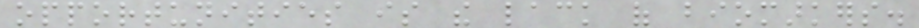opportunities is the lack of biomarkers.
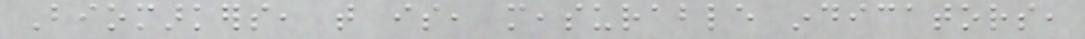Biomarkers, that is, measurable indicators,
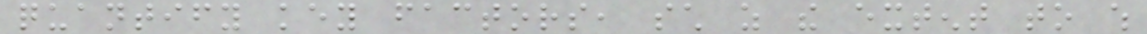quantify key factors, such as the extent to which
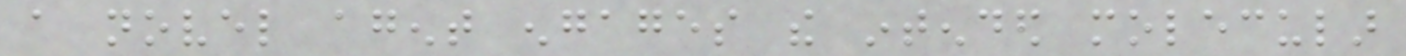a novel agent engages the intended molecular
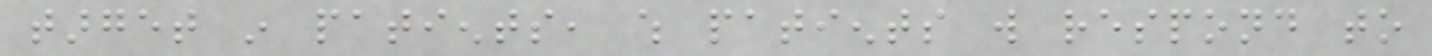target in patients, which patients will respond to
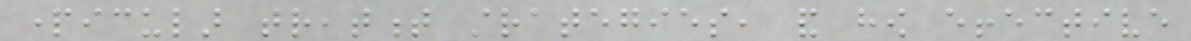particular treatment strategies, and how effective
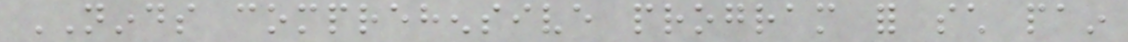NINDS comprehensive program for such pain
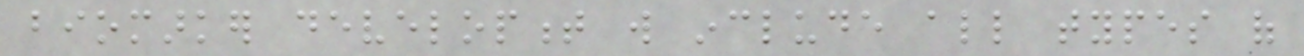biomarker development will include all types of
